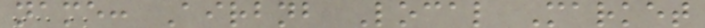name: Airbnb Local Market
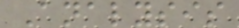Analysis
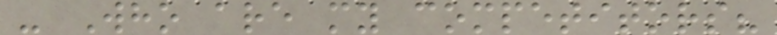- Who are my competitors?
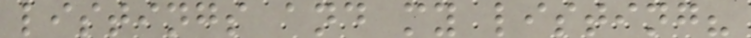listings and my listing?
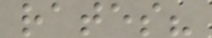rates?
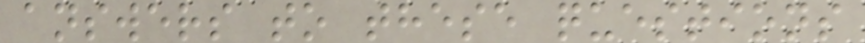answers to these questions
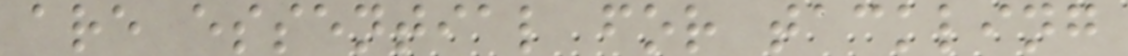are essential for tackling
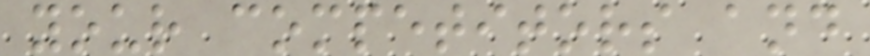your competitors and
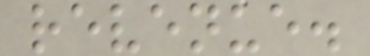revenue.
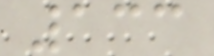133
